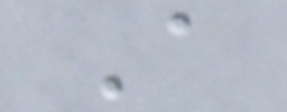A
